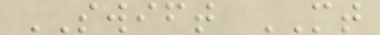SWIFT MT
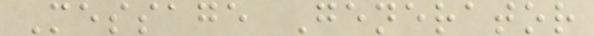Message Generator
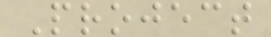Project
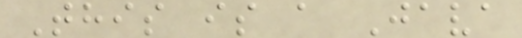This is a Java
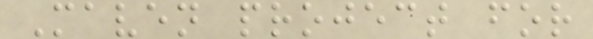Maven project for
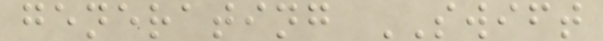generating SWIFT
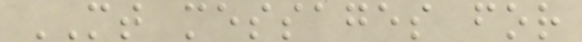MT messages for
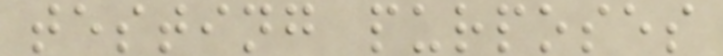testing purposes
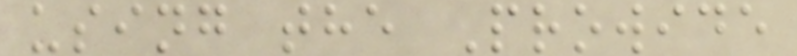using the Prowide
